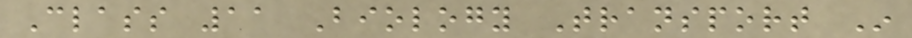Class 11 Biology Transport In
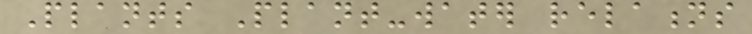Plants Plant-water relations
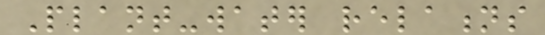Plant-water relations
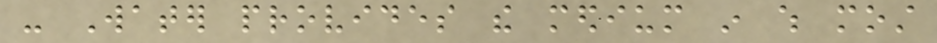- Water provides the medium in which most
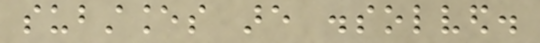substances are dissolved.
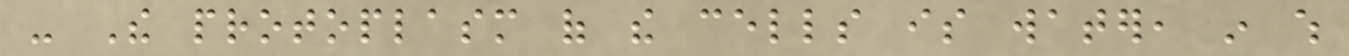- The protoplasm of the cells is water, in which
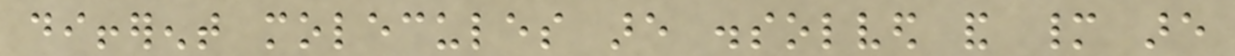different molecules are dissolved and many are
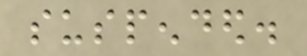suspended.
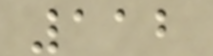112
